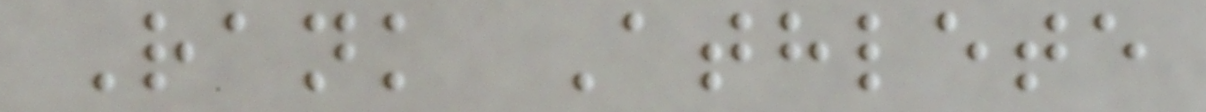Rank Athlete
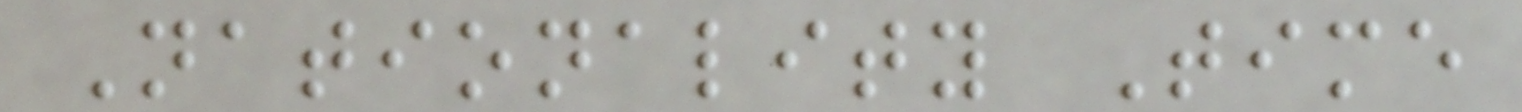Nationality Time
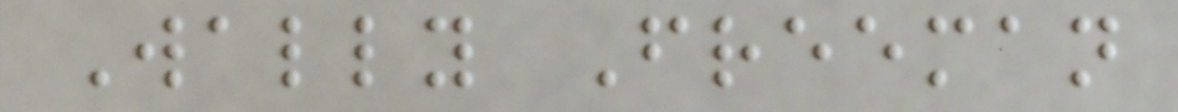Wally Freeman
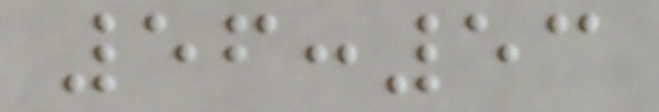56:53
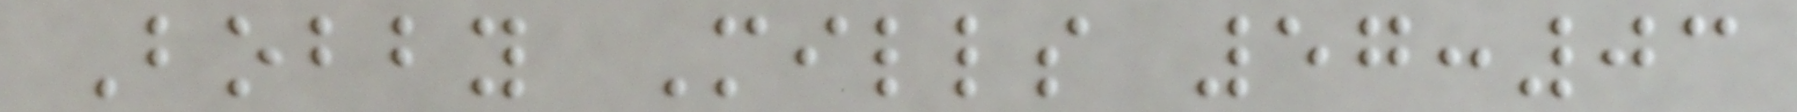Bobby Mills 57:03
